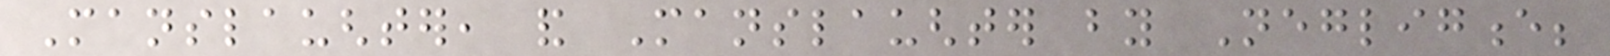Manslaughter, and Manslaughter by Negligence;
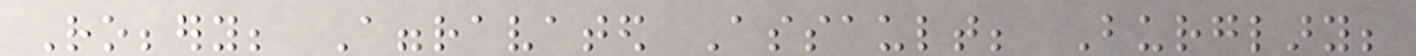Robbery; Aggravated Assault; Burglary;
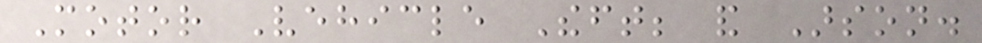Motor Vehicle Theft; and Arson.
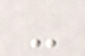-
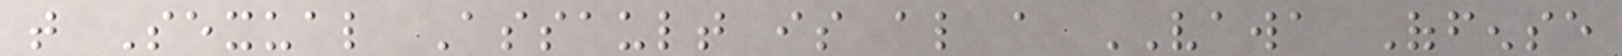that Sexual Assault is also a VAWA Offense
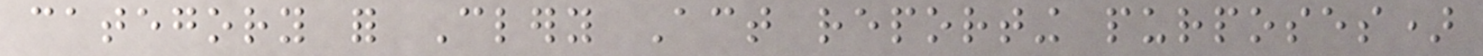category for Clery Act reporting purposes)
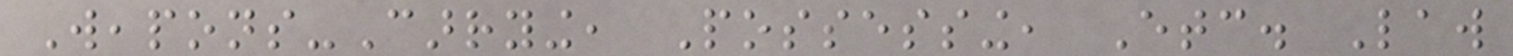Weapons-Carrying, Possessing, Etc. Law
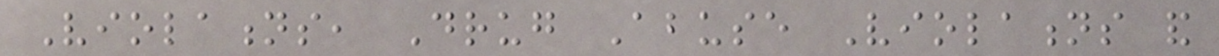Violations, Drug Abuse Violations and
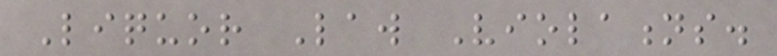Liquor Law Violations.
